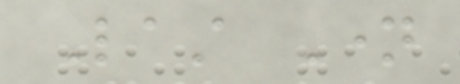Last Name
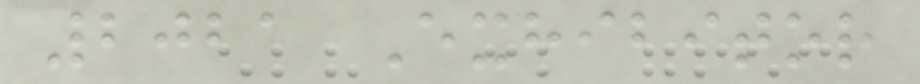2021 Exhibitor
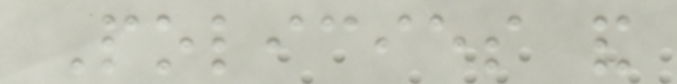Policies and
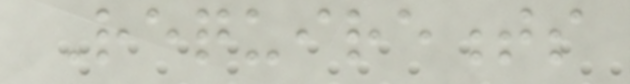Requirements
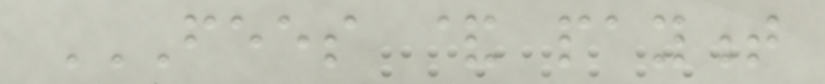FEES & PAYMENT
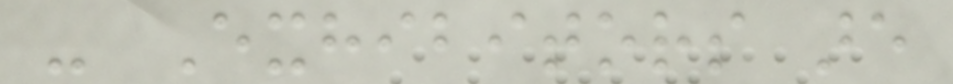- Exhibitors are
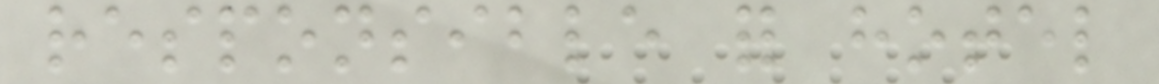responsible for hotel
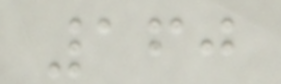160
